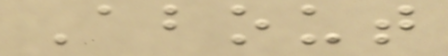About
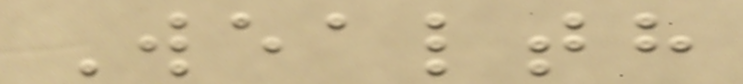Wealth
